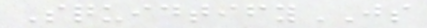SquidtifyJS
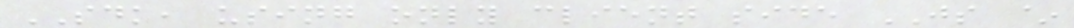SDK, using only client side JS ~
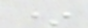*
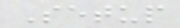Setup
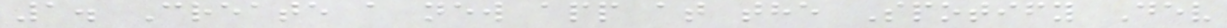1. Create a new app at the Spotify Dev
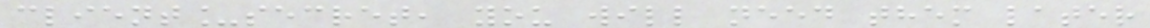client_secret, you will need them later
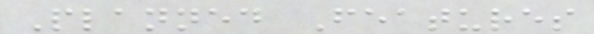Planned Features
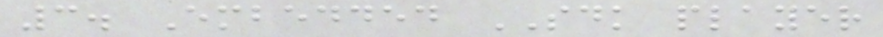3. Embedded SDK player
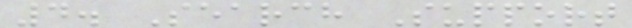4. Search Support
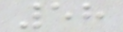58
